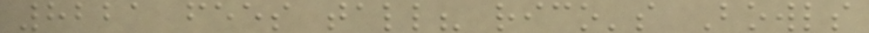8221 fees tall? rico's Bowls
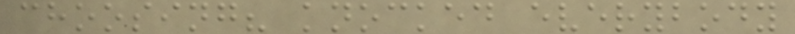choosing? knocked everybody
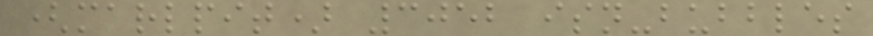(marlpit) 3052 isn-bubbles
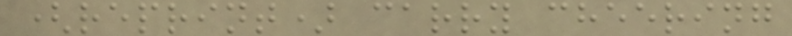(reprint) carry cheering
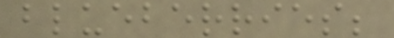blueberries;
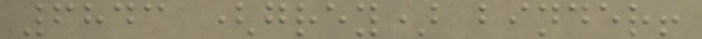6843 (grey) binder!
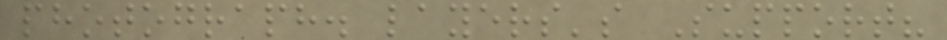photograph. layers's Support?
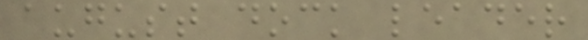august dock leader
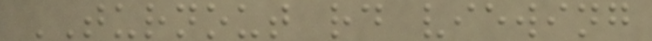TURNOUT rd viewing
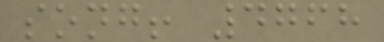song! 4768
